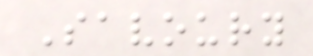Savoury
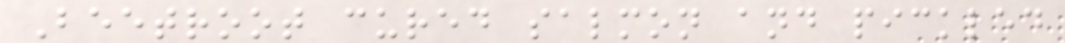Beetroot cured salmon and pickled
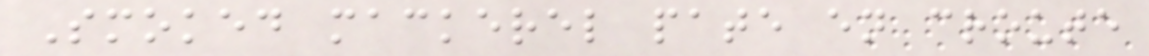Smoked mackerel pate en croute
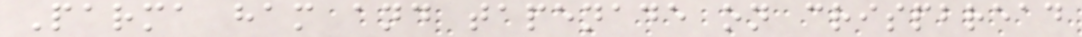Parma ham and tapenade on crispbread
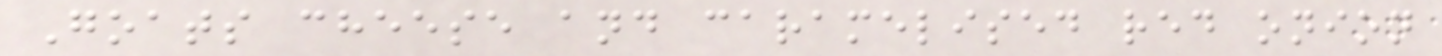Goats cheese and caramelised red onion
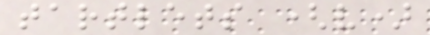tartlets (v)
